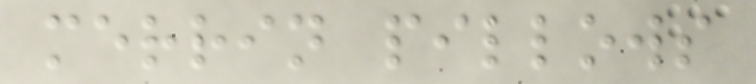merrin pillows
